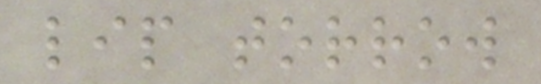lip torrow
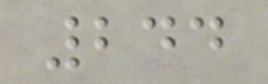244
